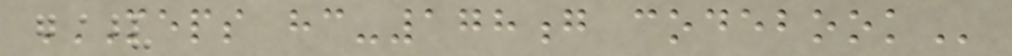MEPS HC-178G CODEBOOK
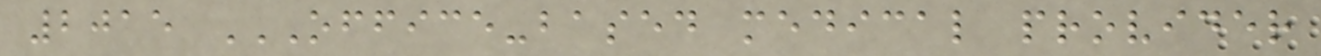2015 OFFICE-BASED MEDICAL PROVIDER
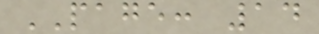PAGE: 14
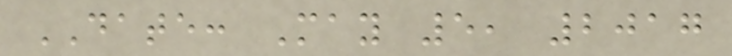DATE: May 5, 2017
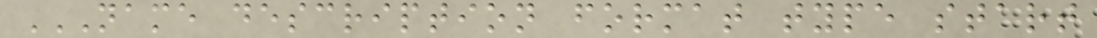NAME DESCRIPTION FORMAT TYPE START
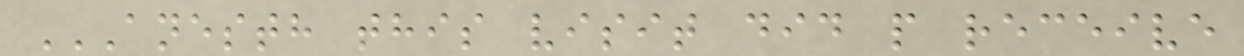ANESTH THIS VISIT DID P RECEIVE
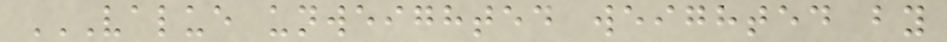VALUE UNWEIGHTED WEIGHTED BY
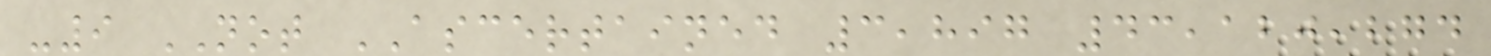-9 NOT ASCERTAINED 3,897 43,120,274
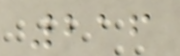216
